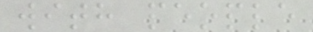with people
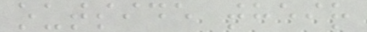outside their
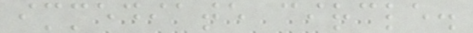immediate circle.
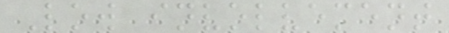Low involvement
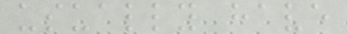usually have
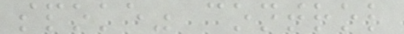spoke" control
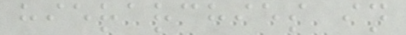hierarchies in
